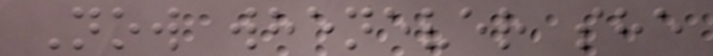Now whenever she
